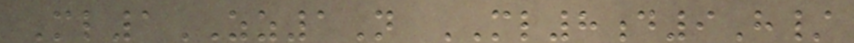Ml1ZZ1N ML8d9H/
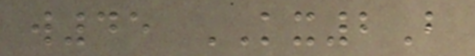w45 KX2B
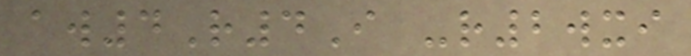aw4R4I -r2wxi
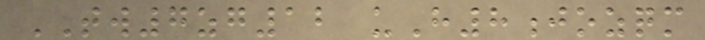TW7zg12 uH8jozqm
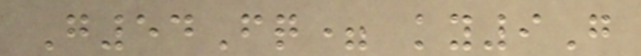G54Fq= ky9G
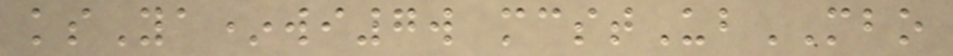ksYa*wi7w mcstUbMBO
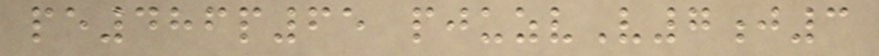pe486p65 pjuzvV7j3
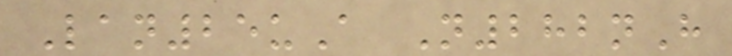Lan25uA N282nH
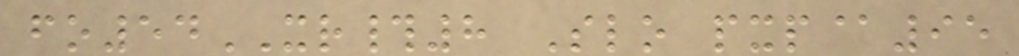fo54XR#8 Slo pxp@95
